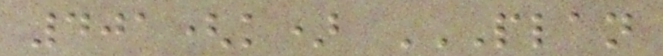401(k) PLAN
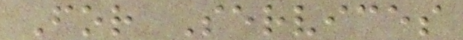For Services
